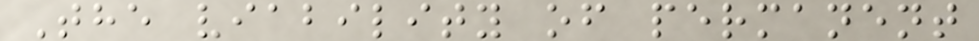The viability of permanent
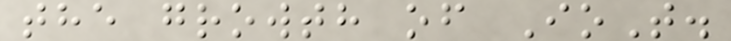the growth of IoT.
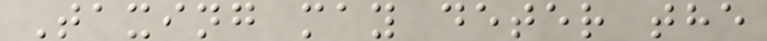Taxing may deter the
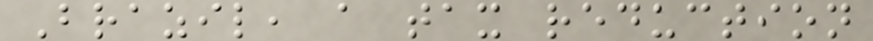Brazil, a tax reduction
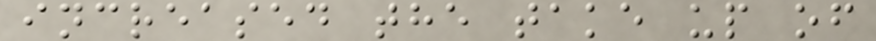increased the take up of
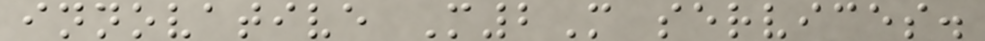innovative M2M services.
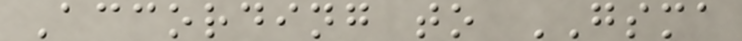According to GSMA
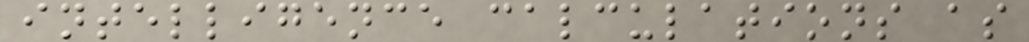intelligence calculations as
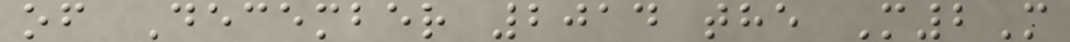of December 2014 the M2M
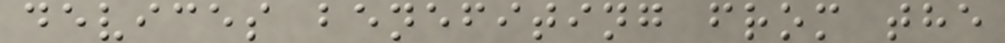devices benefiting from the
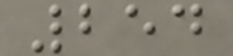254
